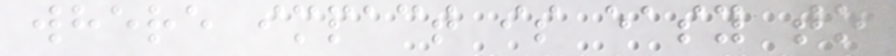where impact is easy to
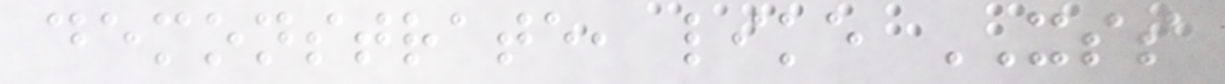demonstrate, like XSS
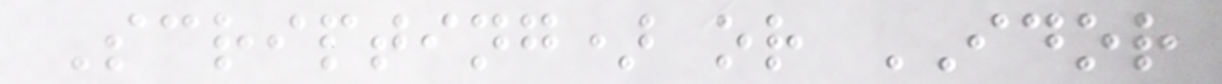Scripting) or IDOR
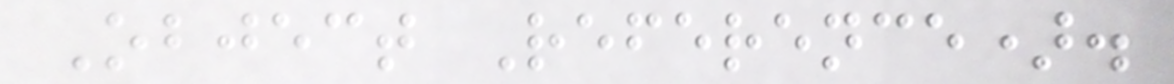Object Reference).
